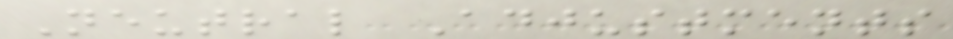Neutral Adjustments
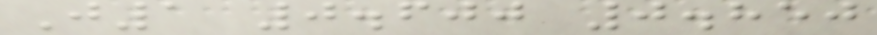J1 0.600 0.850
